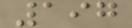197
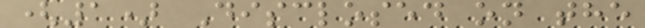(1) Disclosed on the
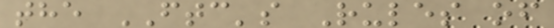the FTC's Rules of
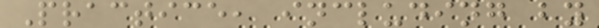Practice, including by
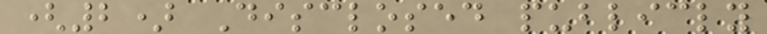(2) Disclosed publicly
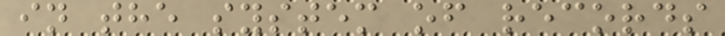in the system of records
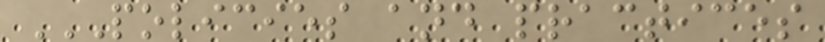POLICIES AND PRACTICES
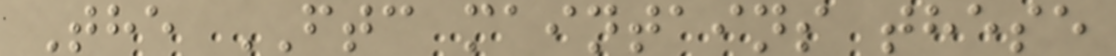The FTC maintains these
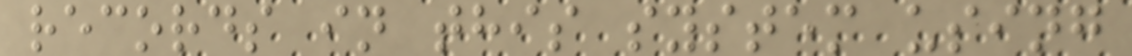records in this system using
